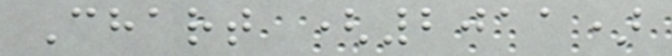Chart (2011)
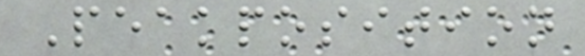Peakposition
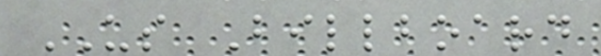US Billboard
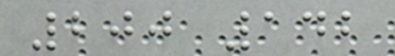200 142
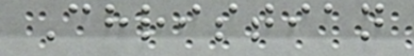Christian
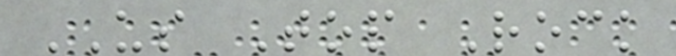US Top Rock
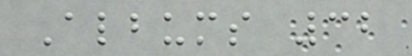Albums 32
